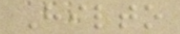Hilto
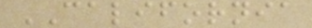CALIFORNIA
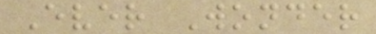Ever Wonder
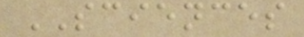SCIENCES
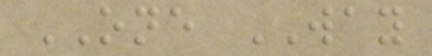ONE WAY
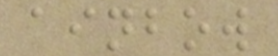ainbow
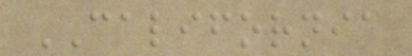CALIFORNIA
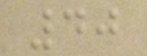40
